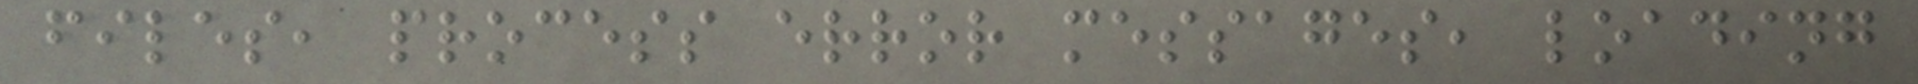files, process error messages, loading
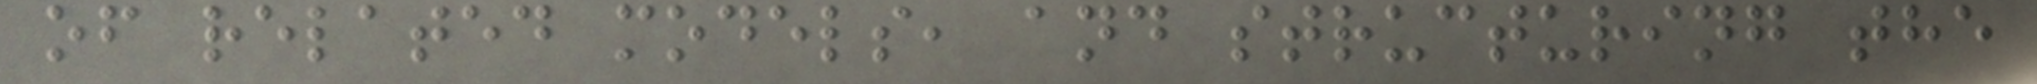of related models, and structuring the
